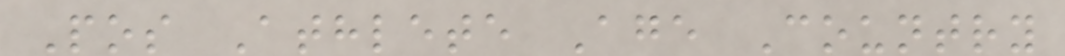Pos Athlete Age Country
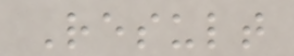Result
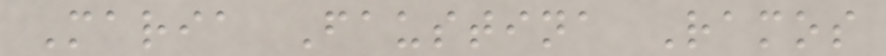Maria Faustina Ramos
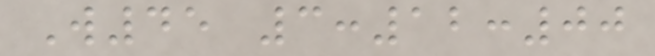W45 3:12:00
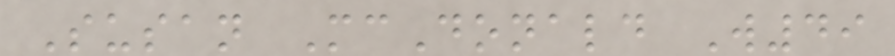Susan McDonald W49
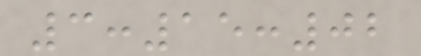3:15:02
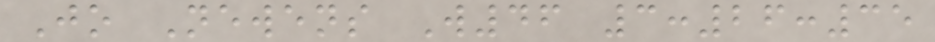Jo Newens W46 3:26:35
